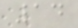14
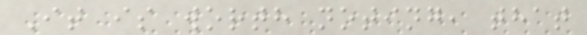It is worth noting, that
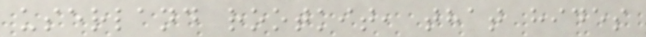userland rootkit, that hides
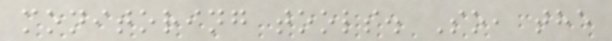monitoring tools. So, the
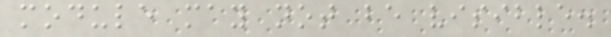module may not be visible.
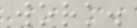work.
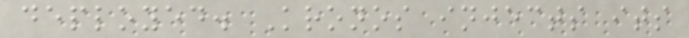deployed. Kronos injects its
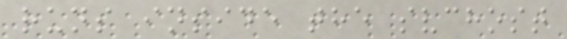runs inside the svchost
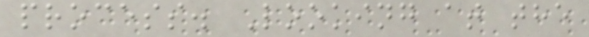process. Looking at the
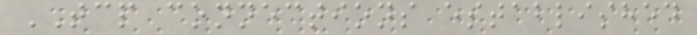TCP connections established
